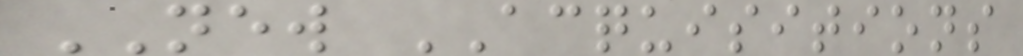NEW ACQUISITIONS
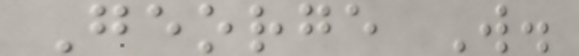George W.
